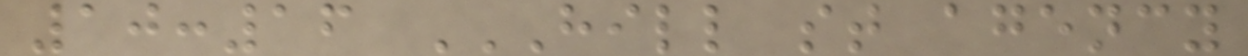10:16 HILL ST AGENCY
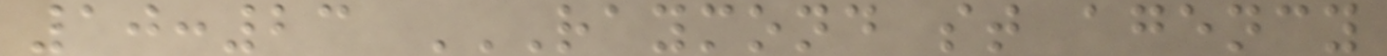10:23 RAYMOND ST AGENCY
